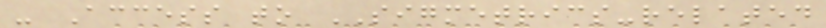- Access to SIGMETRICS-related
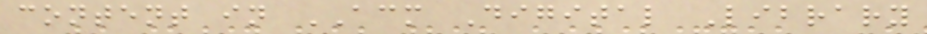content in ACM Digital Library
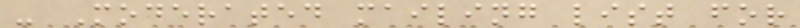- Moderated mailing list for
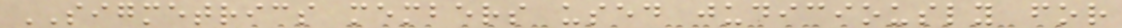SIGMETRICS members used judiciously for
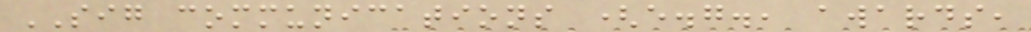SIG communications (e.g., awards,
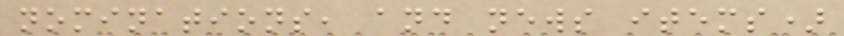nominations, and news items)
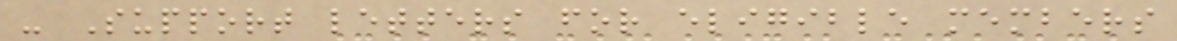- Support letters for eligible members
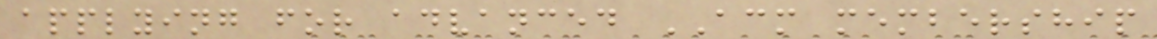applying for advanced ACM membership
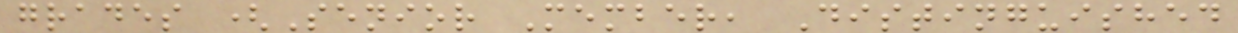grades (Senior Member, Distinguished
